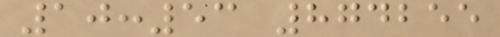10:53 874255
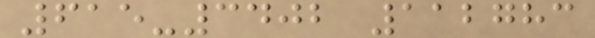615-3402 112783
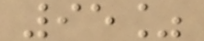95%
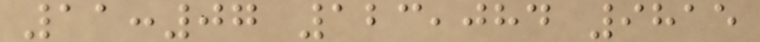11:07 123,084 9815
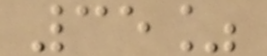35%
